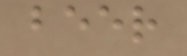beer
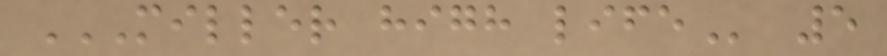MILLER HIGH LIFE 5
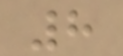8
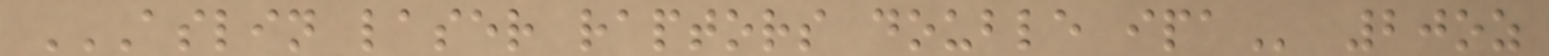ASLIN LASER RAPTORS DOUBLE IPA 20oz
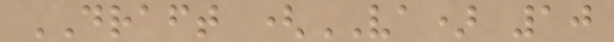DRAFT (VA) 10
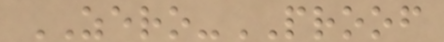ZERO-PROOF
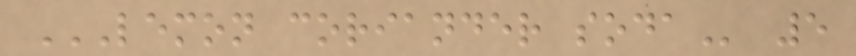LEMON CORIANDER SODA 5
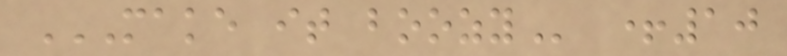MAKE IT BOOZY +10
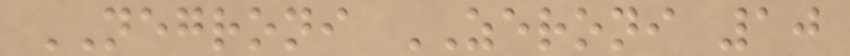NEGRONI ZERONI 10
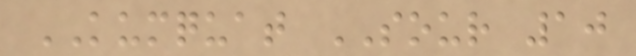KUMQUAT SOUR 10
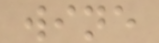wine
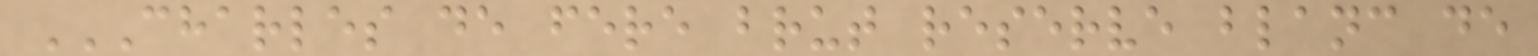CHARLES DE FERE BRUT RESERVE BLANC DE
